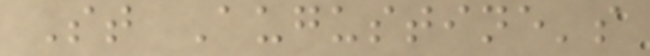St Augustine's
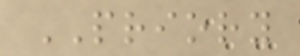PRIORY
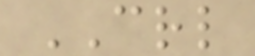CRL
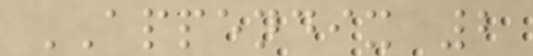APPENDIX 2
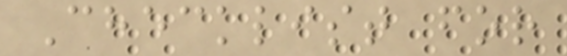Checklist for
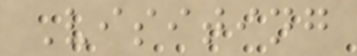Visiting
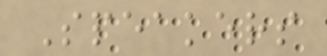Speakers
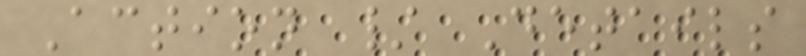Action / Details
